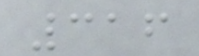316
